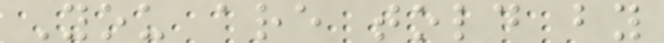You are told by
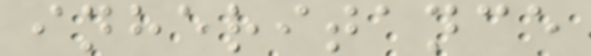inheritance
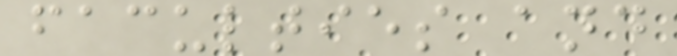faculties and
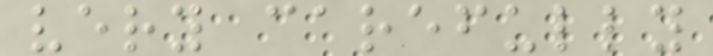very carefully
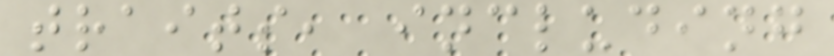traits, including
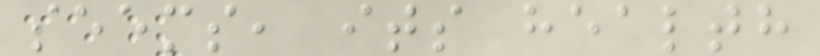seems, its health
